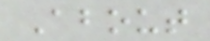About
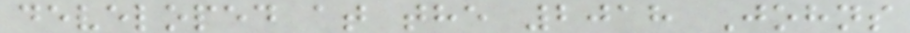developed at the 2018 Johns
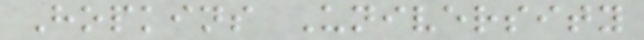Hopkins University
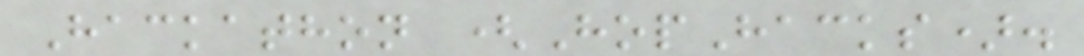Hackathon (HopHacks).
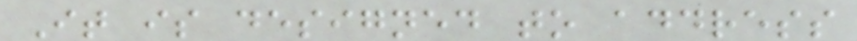It is designed to address
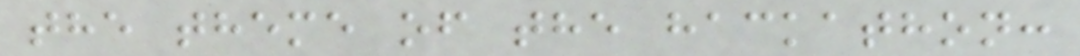the theme of the hackathon:
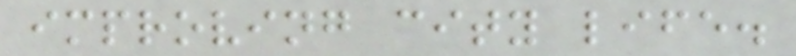improving city life.
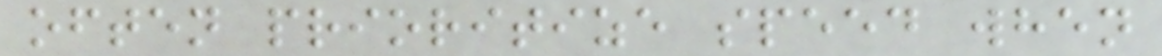often prioritize speed when
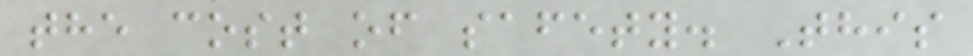the cost of safety. This
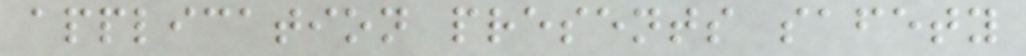application presents safety
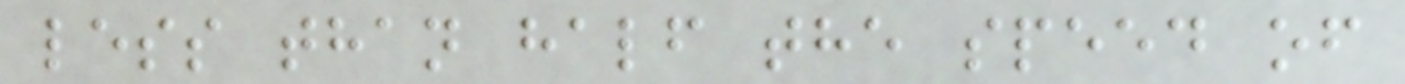less than half the speed of
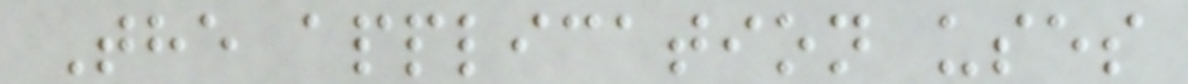The application uses
